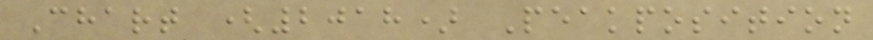Chart (2018) Peakposition
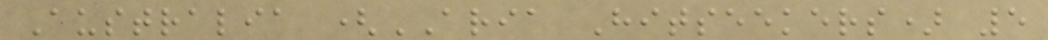Australia (ARIA Hitseekers) 5
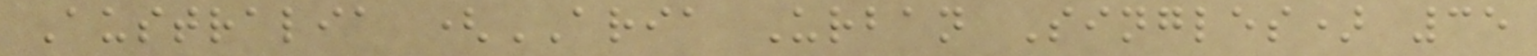Australia (ARIA Urban Singles) 35
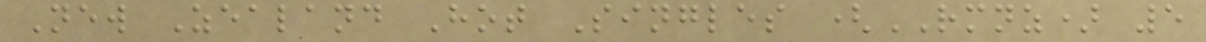New Zealand Hot Singles (RMNZ) 5
